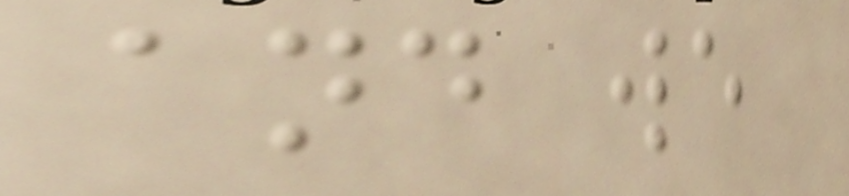and we
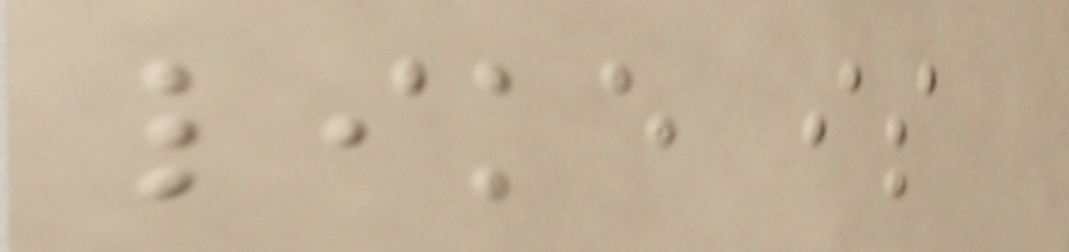like is
